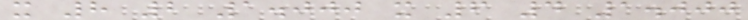x 8 2 1.000 x 6 4 1.000
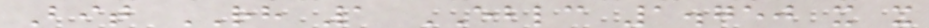Bit RH 1 EBLC 1.750 x x
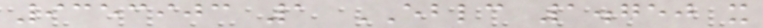9353903 1 EBLC 1.750 x
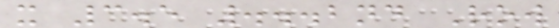x 3.5 ...2nd Row
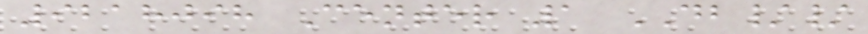9218098 Center 1 DB//
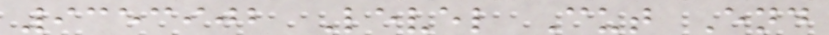9353902 Level Cut End
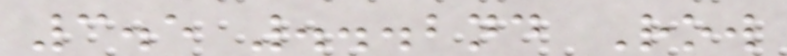3.5 ...2nd Row
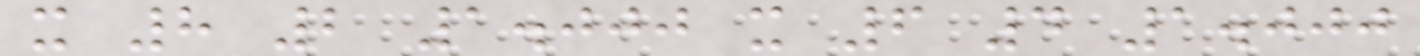x 8 2 1.000 x 6 4 1.000
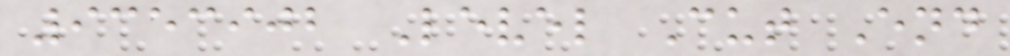9353902 Level Cut End
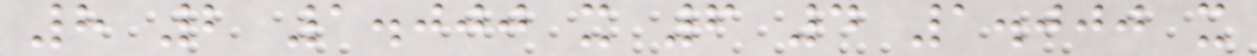8 2 1.000 x 6 4 1.000 x
